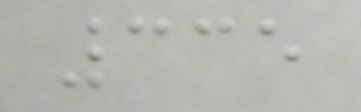335
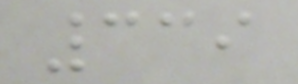339
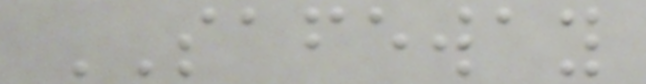SAFEWAY
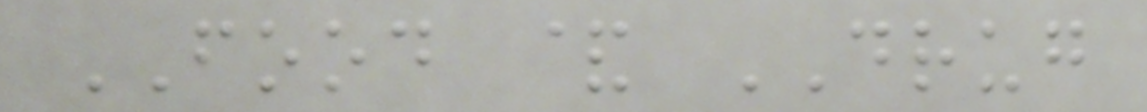FOOD & DRUG
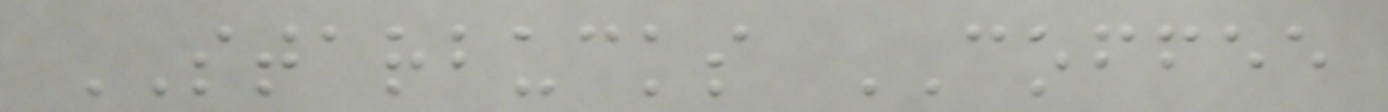STARBUCKS COFFEE
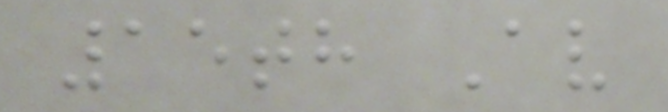15th Av
